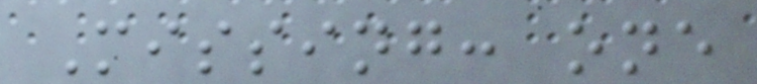Missing: one
